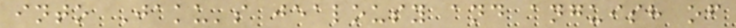into Jaku's jealousy and anguish of
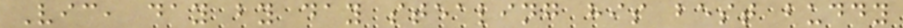Vic, day by day stealing his best buddy
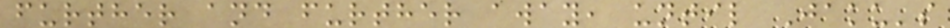further and further away, until Jaku's
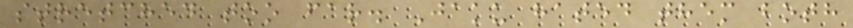stretched too far. Jaku hated them both
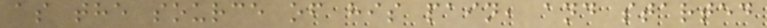as the source of his pain, and started
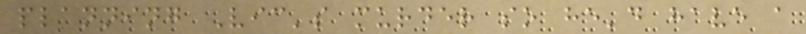planning Vic's murder so he'd have a
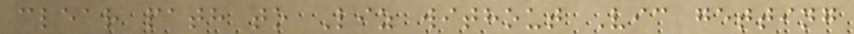clear path to Liz without Vic getting
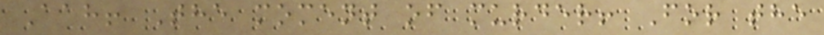Aah! The moment of murder! For the
